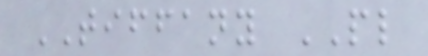TIFFANY PL
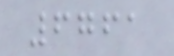6761
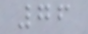76
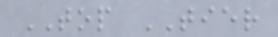TOP TIER
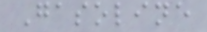Gasoline
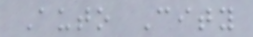Auto City
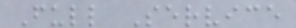Full Service
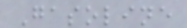Gasoline
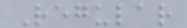Regular
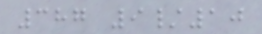387 9/10
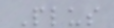Plus
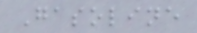Gasoline
